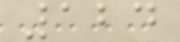124
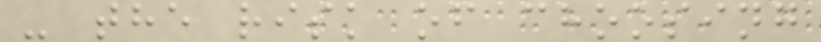- the risk of choosing
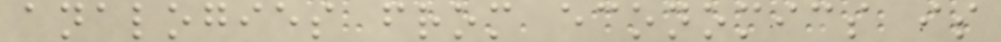analogies from economics is
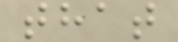that
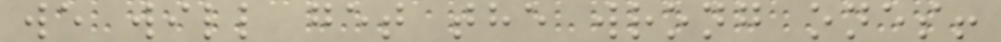we will get the wrong ones!
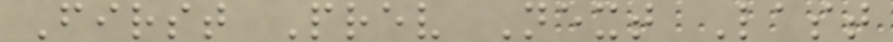First Prev Next Last
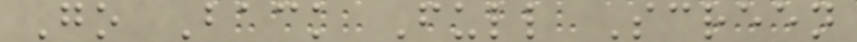Go Back Full Screen
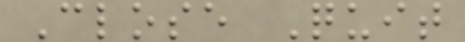Close Quit
